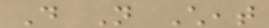Do Not Cheat
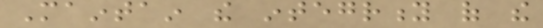Maintain the integrity of the
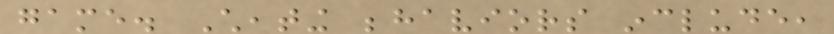game. Cheating behaviors include,
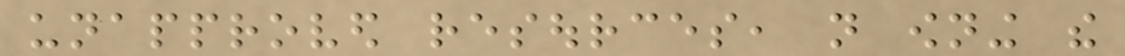unapproved resources, not owning the
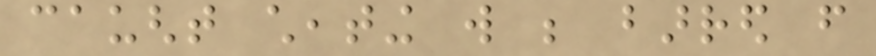caught cheating will be barred from
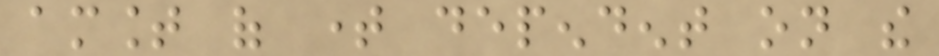amount of time dependent on the
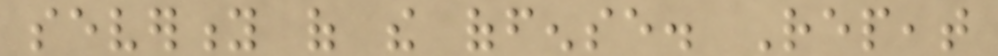severity of the offense. Repeat
